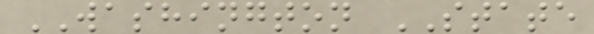WASHINGTON STATE
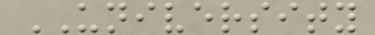UNIVERSITY
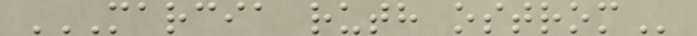MARCIA RUTH OSTROM
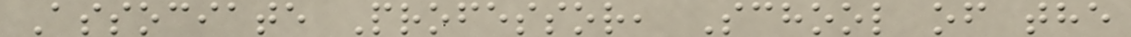Associate Professor, School of the
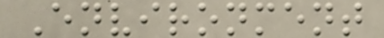Environment
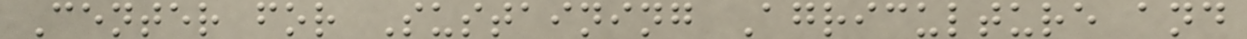Center for Sustaining Agriculture and
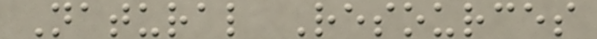Natural Resources
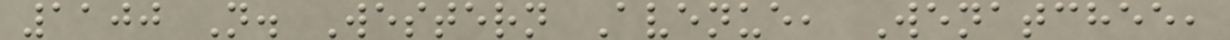1100 N. Western Avenue, Wenatchee,
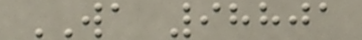WA 98801
